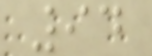94
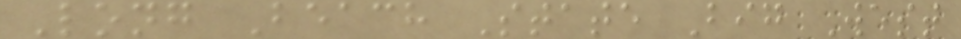Long Beach State Big West
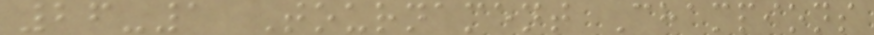26-1 Tournament Champions
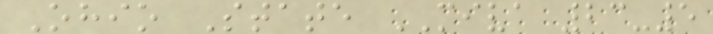Ohio State MIVA 23-5
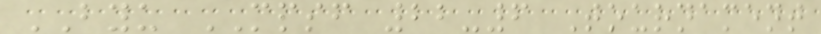BYU MPSF 22-6 Tournament
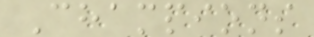Champions
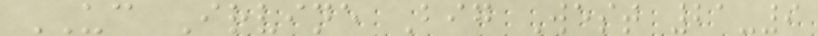UC Irvine Big West 21-9
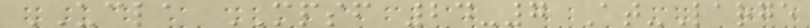UCLA MPSF 24-7 At-Large
